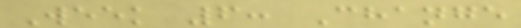Week 6: Change
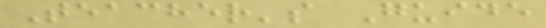Teacher's Guide
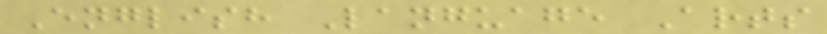English Language Arts
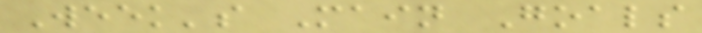Week's Main Goals
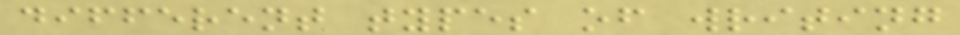different types of writing
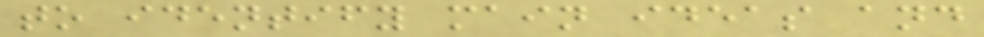to identify main ideas and
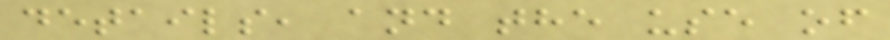details, and the use of
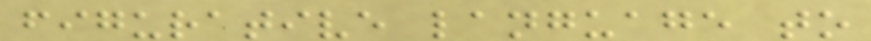figurative language to
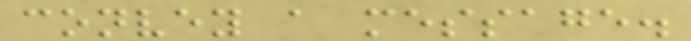convey a message.
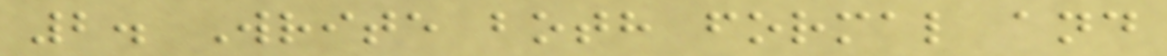2. Write both formal and
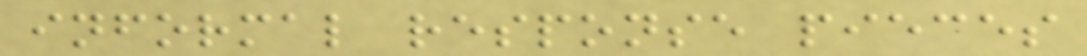informal response pieces
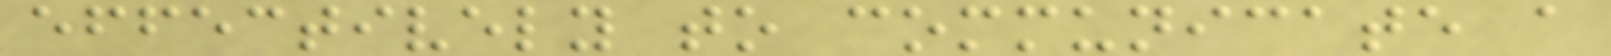effectively to communicate a
